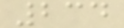234
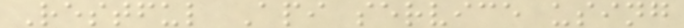Restful Api service using
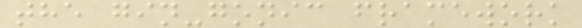the gin-gonic framework
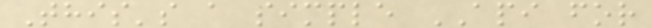This's a simple API for
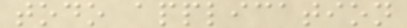todo application
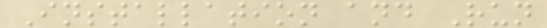Installation and Run
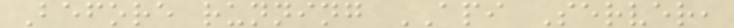Before running API Server,
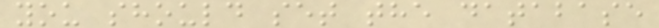you should set the database
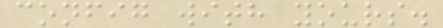config with yours.
